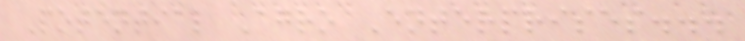Potential Agro Enterprises...
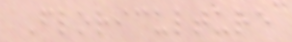Floriculture
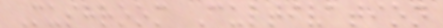Mushroom Cultivation
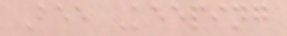Bee Keeping
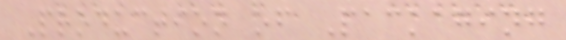Production of Packaging
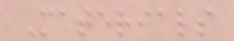Materials
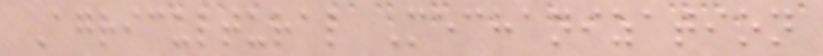Agricultural Mechanization
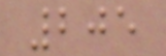205
